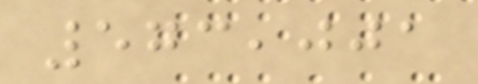573,001
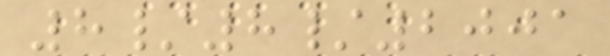8/8/2001
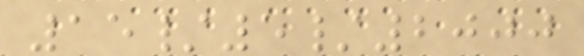15/5/2000
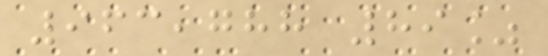963,788 89%
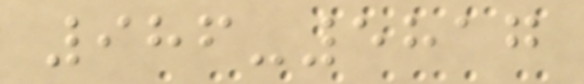986-5817
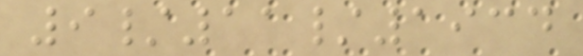9/11/1934
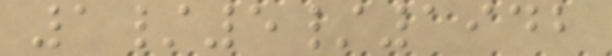1/5/1942
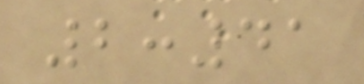2:41
